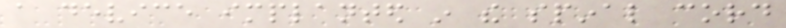a device implanted in the spinal cord
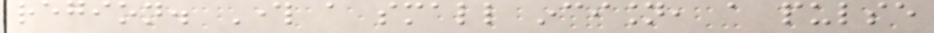region. Through a small incision, a pulse
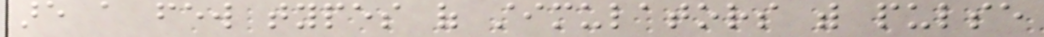are a few types of stimulators with pulse
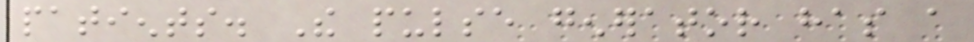patients. The pulse generator has a
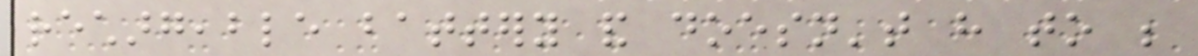rechargeable battery and doesn't have to be
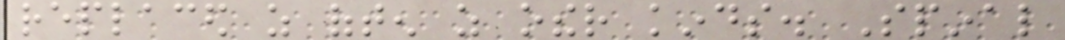replaced as often as other kinds. Spinal
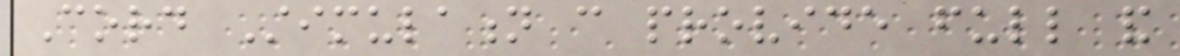Cord Stimulation can provide full and
